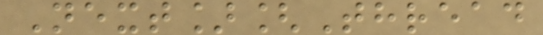Next][Thread
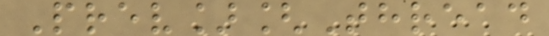Prev][Thread
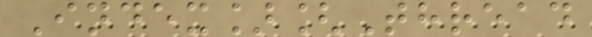Index][Thread
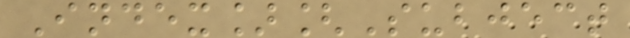Index][Subject
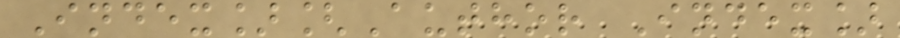Index][Author Index]
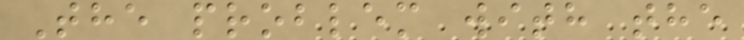The problem with the
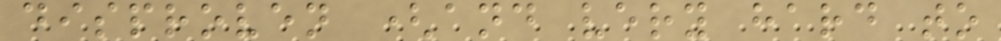disproven (and very hard to
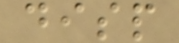disp
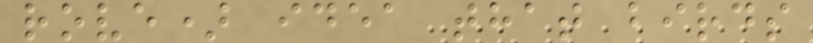rove) idea that birds
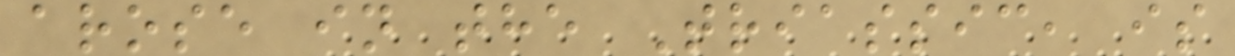arose in the Triassic, is
